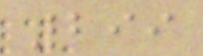299
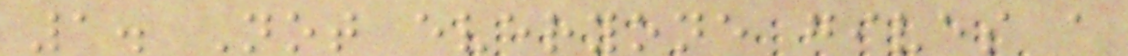1. Not everyone gives a
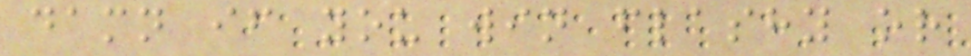damn if you win flashy or
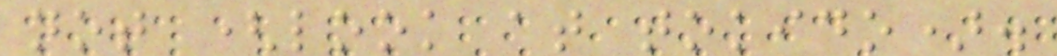not (look at tokido).
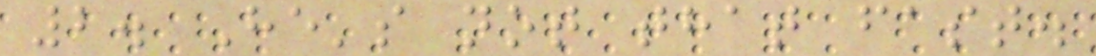2. He's not that fast.
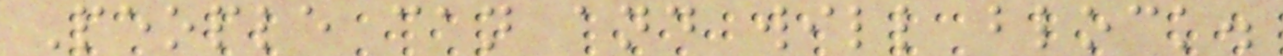People can and will block.
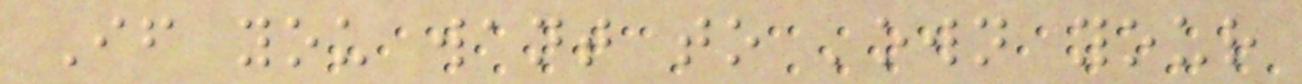If you want to 'own your
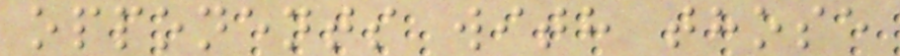opponents with those
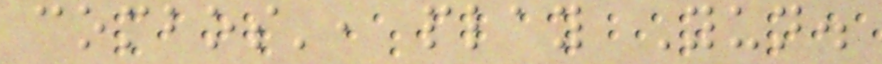combos', play Yun.
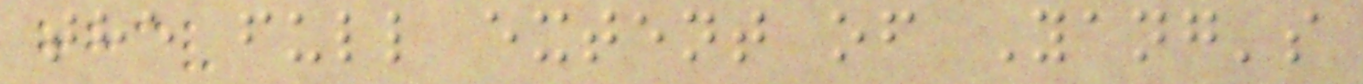the full extent of Yang's
